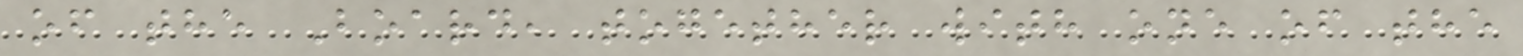of the Board, together with one of the
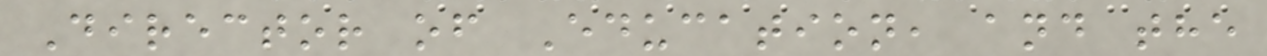Director of Education, and the
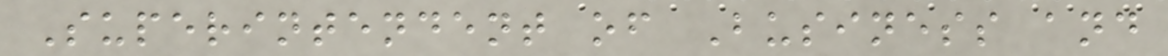Superintendent of Business and
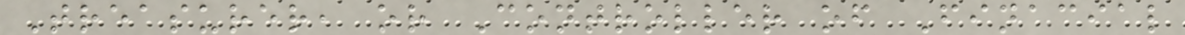Treasurer, or Controller of Finacial
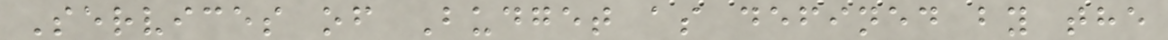Services of Budget as defined by the
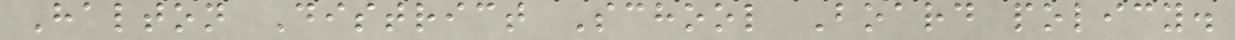Halton District School Board policy.
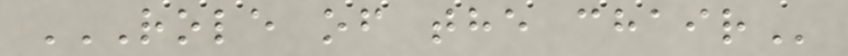ROLE OF THE CHAIR
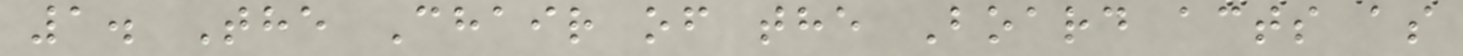1. The Chair of the Board acts as
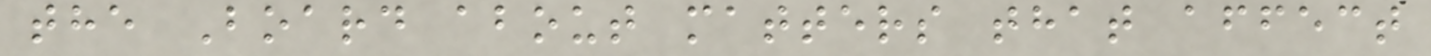the Board about matters that affect
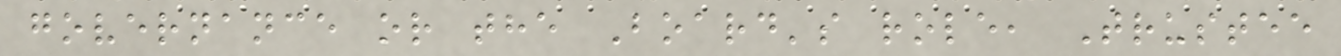governance or the Board's role, Trustee
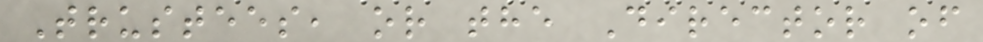Trustees, or the Director of
